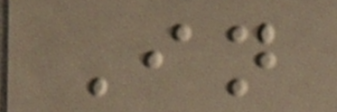In
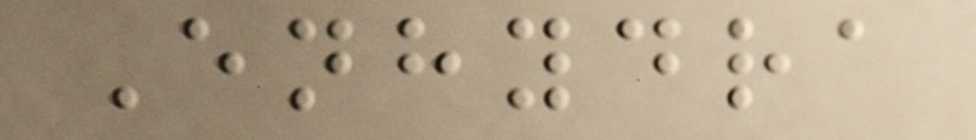Enhydra
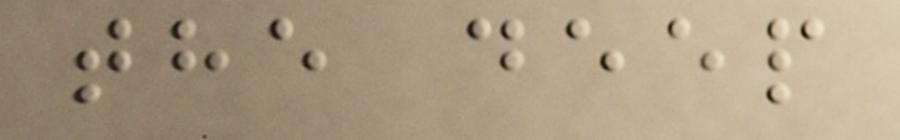the deep
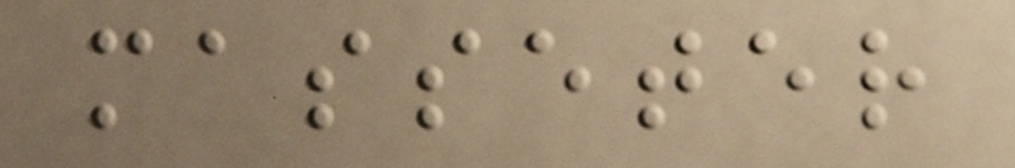masseter
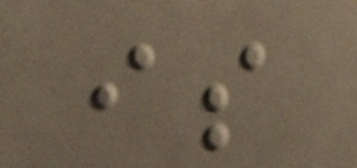is
